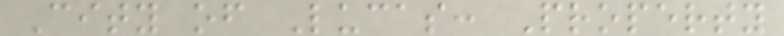City of Lucas: Property
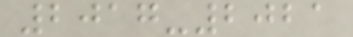2017-2021
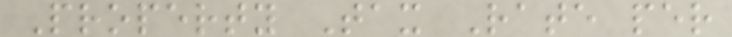Property Tax Rate per
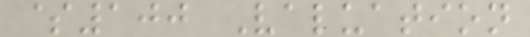$100 Valuation
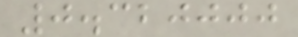0.320000
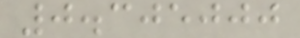0.305000
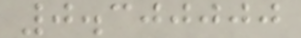0.300000
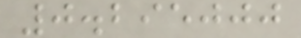0.295000
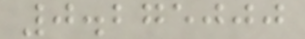0.275000
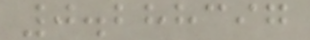0.288397
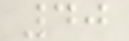40
